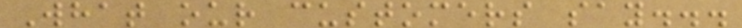What our customers say...
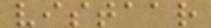vistaar
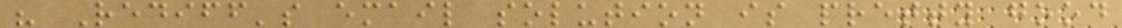" Rediff's email solution is pretty good
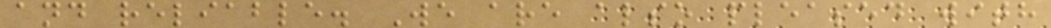and reliable. We are also pleased with
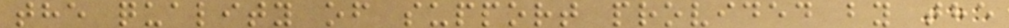the quality of support provided by the
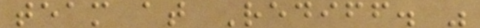team at Rediff. "
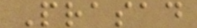Prasad
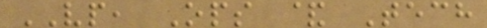VP, Ops & Tech
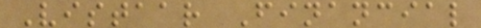Vistaar Financial
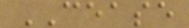CEASE
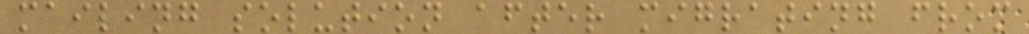mailing solution after migrating from
